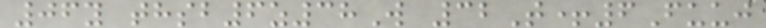06y thsb6z38W 32T+6Fuuj
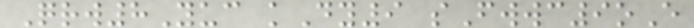Qrw8Yuc kDy9 sFwwc9oE
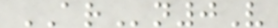ARn0V
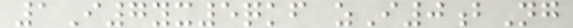1I7yx5qkf zI0bNg
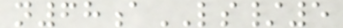n68aLS/5
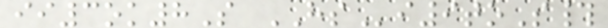ii3ok8S HSi9toS#
